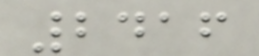2416
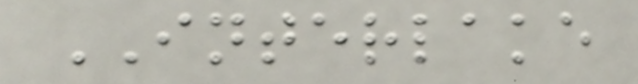INTERLAKE
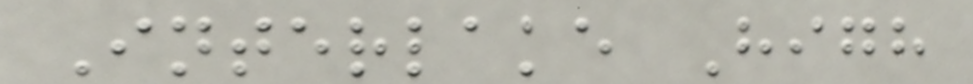Interlake High
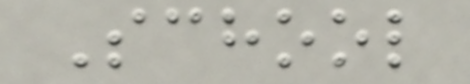School
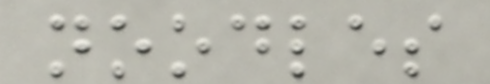noodles
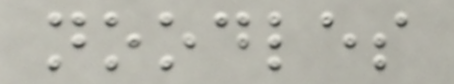noodles
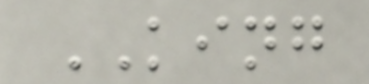KING
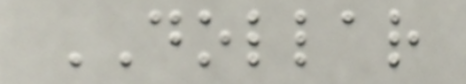DOLLAR
